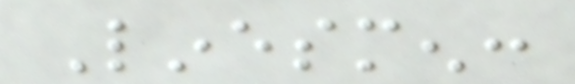Linesmen:
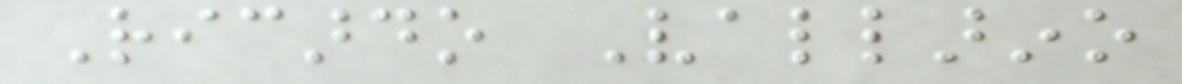Ricardo Vallarino
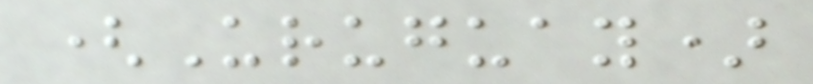(Uruguay)
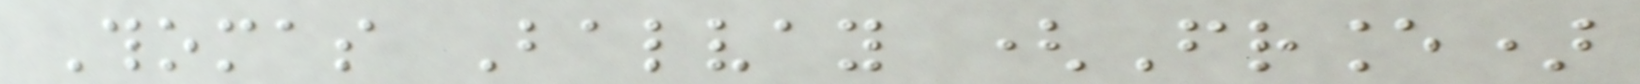Thomas Balvay (France)
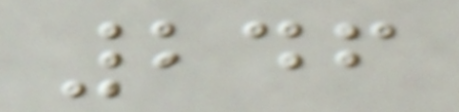246
